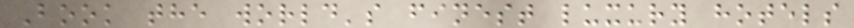Book the world's finest luxury hotels
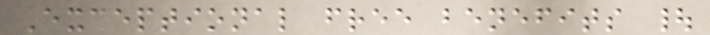Exceptional free benefits |
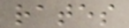rates
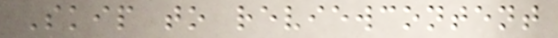Skip to reviewcontent
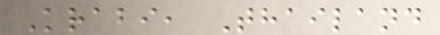Krabi, Thailand
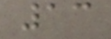13
